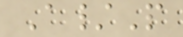A/P
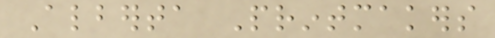Alberta Printmakers
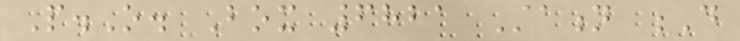P.O. Box 6821 Station D
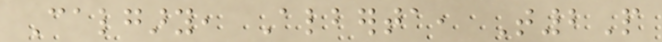Calgary, Alberta, T2P
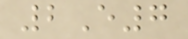2E7
